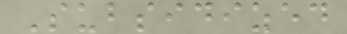Subsidized
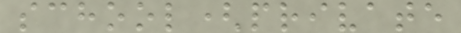school(private
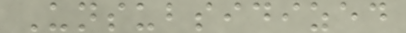Unsubsidized
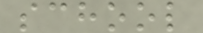school
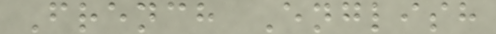French English
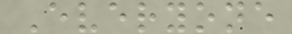Everyone
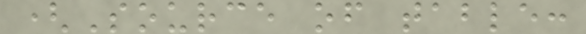(Source of table:
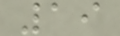19
